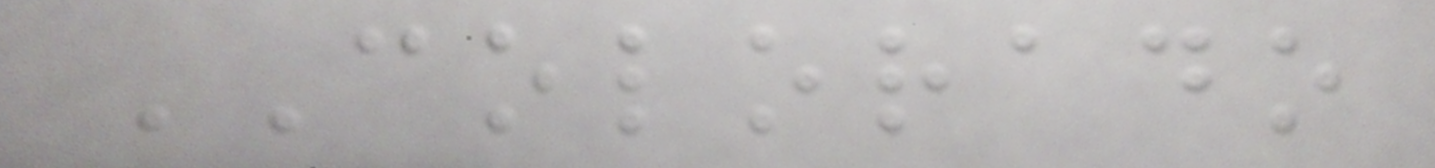COLORADO
